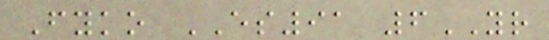Fyko ES91 6YR
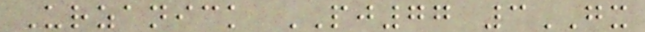Urzanick PJ77 3GX
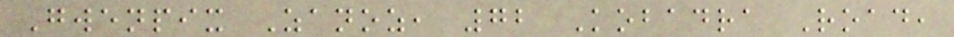Gwenpix Zanoz, 72 Kobadra Road,
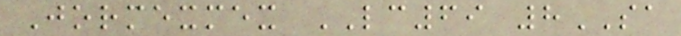Jormexmex LC69 8SA
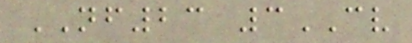NF23 3CV
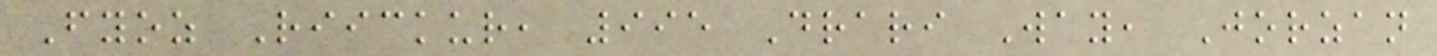Fyoz Riickur, 995 Drari Way, Jorzan
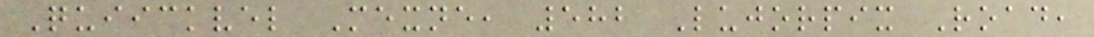Quiickvel Mexne, 582 Lujorpix Road,
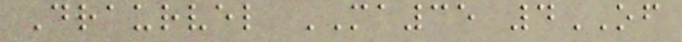Draurvel MA35 4OF
